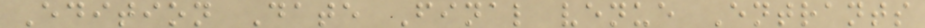Edition Date Final venue Entrants
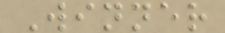Winner
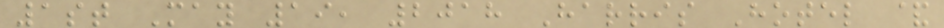1st May 19, 2018 Harris Hotel &
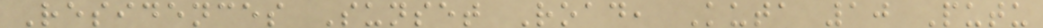Residences Sunset Road, Kuta 10 Putu
